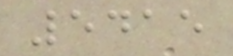5415
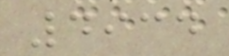4934
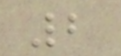2
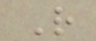R
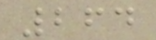264
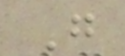G
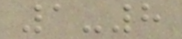1-8
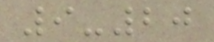9-20
